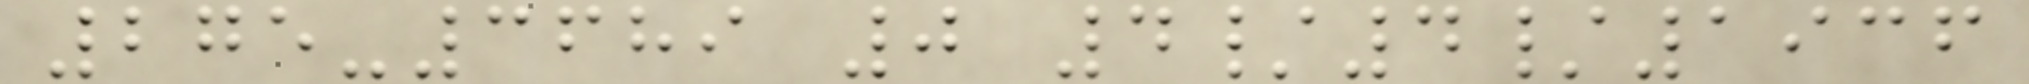275-3689 0 4/4/1936
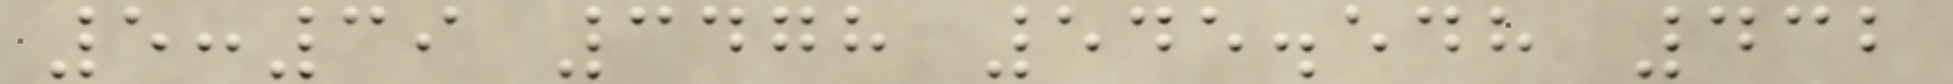5:39 3478 545.548 432
